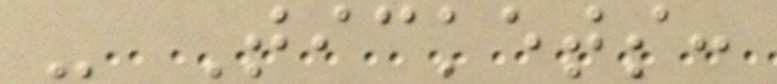- Tickets:
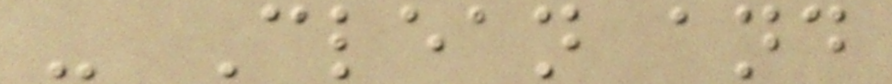- Clean and
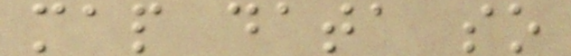map data so
